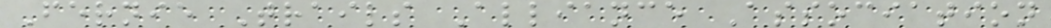Fernie Trails Alliance Association
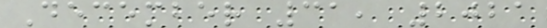December 31, 2021
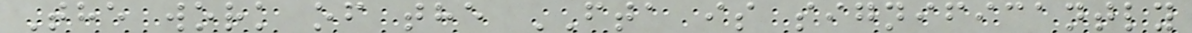The work of the FTA is significantly
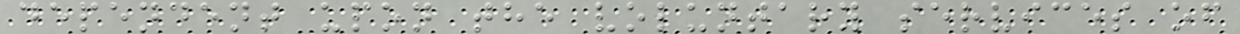dependent upon the voluntary services of
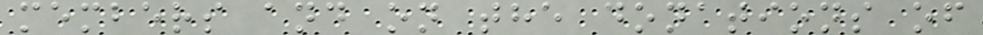members and on the donations of
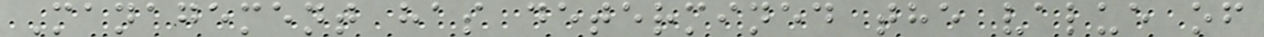Management has determined the value of
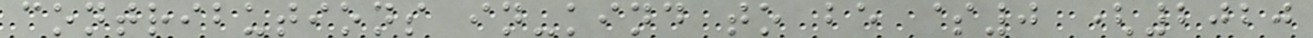contributions in-kind to be $0 (2020
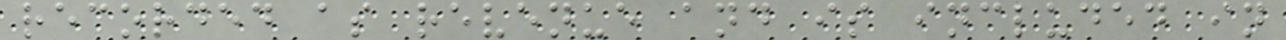recorded as revenue and is included in
